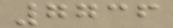7736
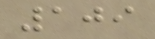109
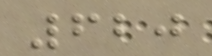620
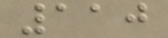110
